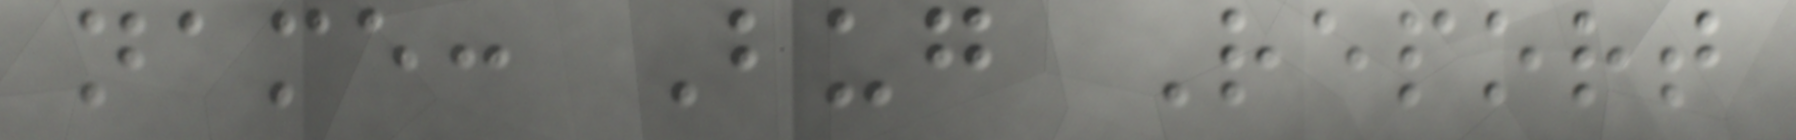name: Bug Report
